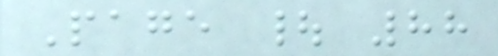Page | 88
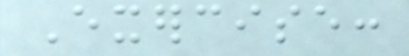Exercise:
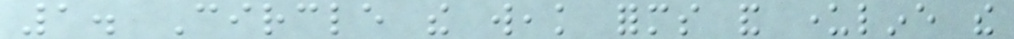1. Circle the weak forms and underline the
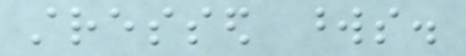stressed words.
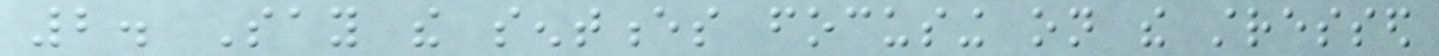2. Say the sentences focusing on the stressed
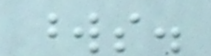words.
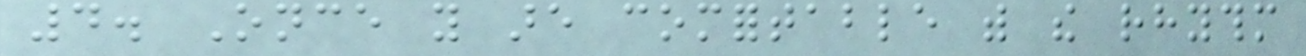4. Once you are comfortable with the rhythm
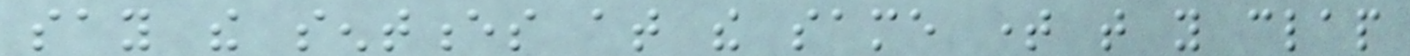say the sentences at the same time that you clap
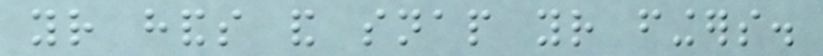your hands and snap your fingers.
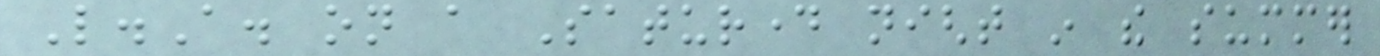L.A. on a Saturday night in the summer
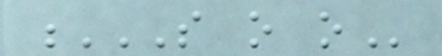S O O
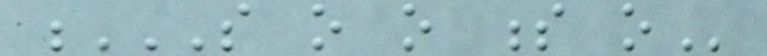S O O S O
